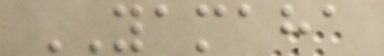YAMAHA
